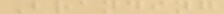Branding
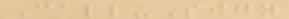Call-Sign
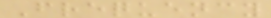Frequency
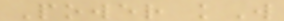Power kW
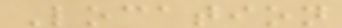Location
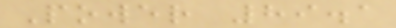Power 89.1
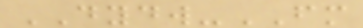DYDW-FM
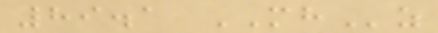89.1 MHz
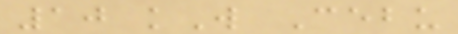10 kW Cebu
